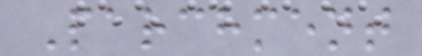Parchment
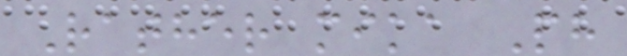Rather mika Ph
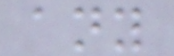any
